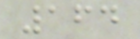164
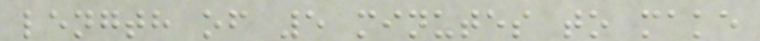length of 5 minutes to make
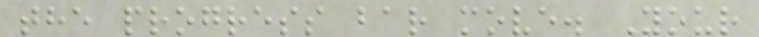the progress bar move. Your
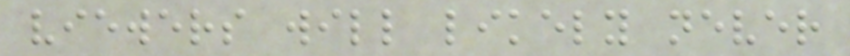viewers will likely never
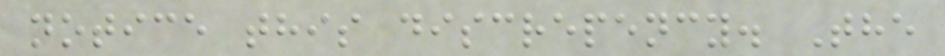notice this discrepency. The
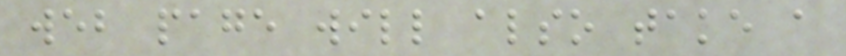web page will also take a
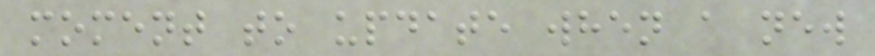moment to update when a new
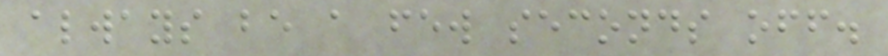always be a few seconds off.
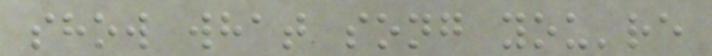show what song you're
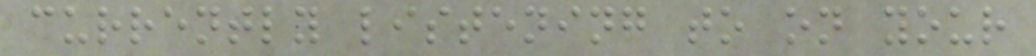currently listening to on your
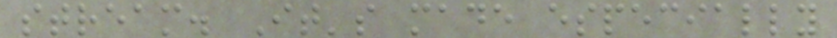stream. It's made especially
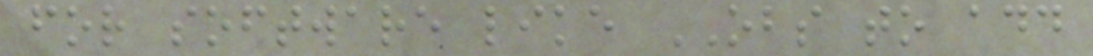for software like OBS to add
